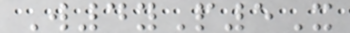W4yP5X
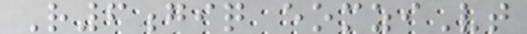R6giq eomziVt
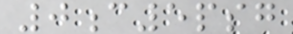0c5psg
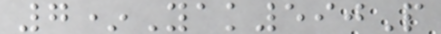7*Yak590P
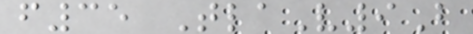f35 TlaV9B
